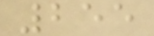255
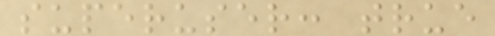superuser: true
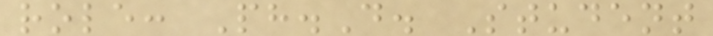role: Ph.D. Student
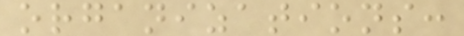organizations:
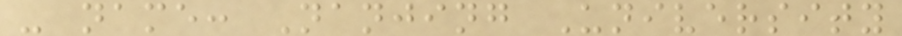- name: Nanjing University
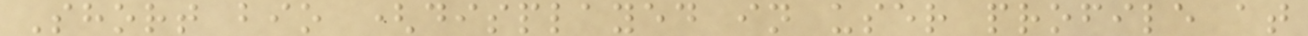Short bio (displayed in user profile at
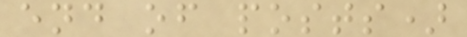end of posts)
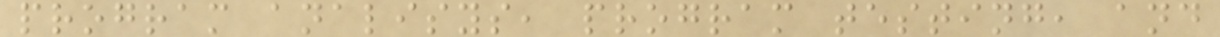program analisys, program testing, and
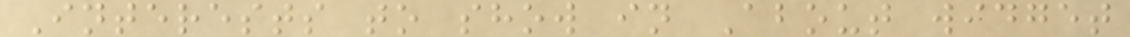Interests to show in About widget
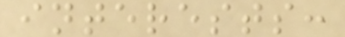interests:
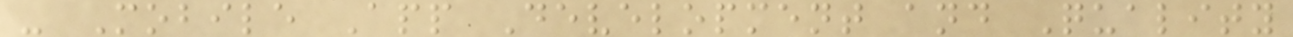- Mobile App Development and Quality
